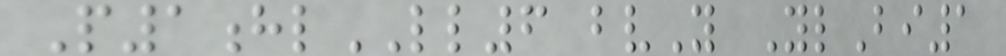P1hlLL6 bvY YlBi1
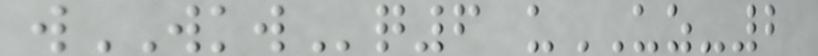wWKWq6 uUZ-2
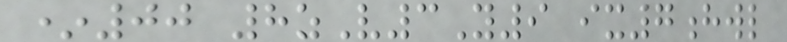*00 8zV3Y9 ix7hwl
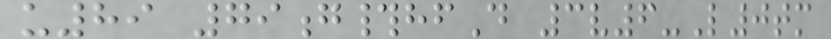u89 79g#hfD 3v6-L0tm
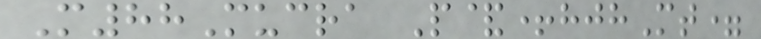M88Mucra P&+hjhMt=
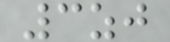3zj
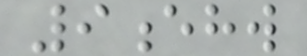9ehw
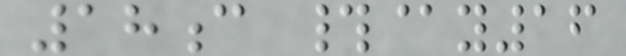18c #@y16
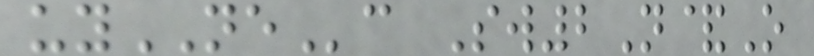uyNEc Sw2N&O
